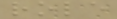role
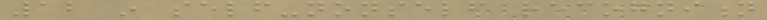12 in self-nonself recognition
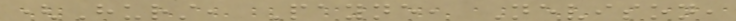(Hurst, Payne, Nevison,
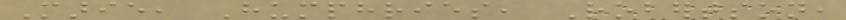Marie, Humphries, Robertson,
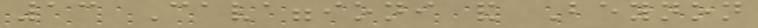13 Cavaggioni and Beynon
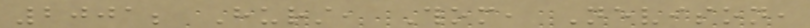2001; Hurst, Thom, Nevison,
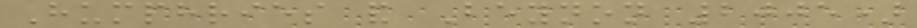Humphries and Beynon 2005)
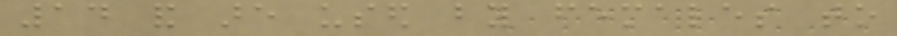14 and are used by females to
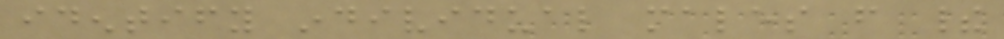identify individual males from their
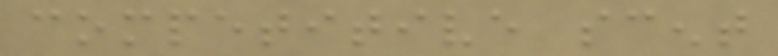competitive scent
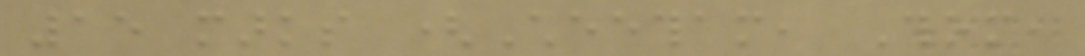15 marks (Cheetham, Thom,
